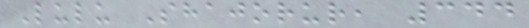Lulu Shajorur, 344
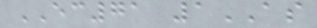EC71 1AS
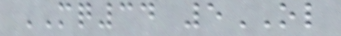MQ34 5OL
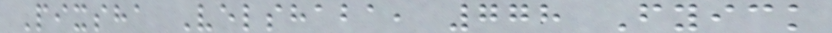Pixsha Velshaba, 778 Fyick
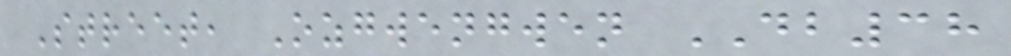Street, Ozgwengwen DB38
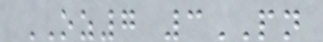OZ7 3PN
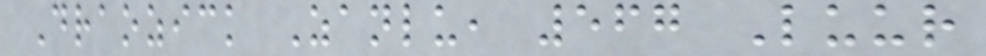Draozick Zanlu, 567 Luur
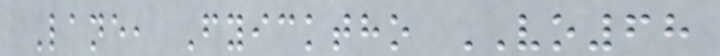Lane, Fyicktho VO68
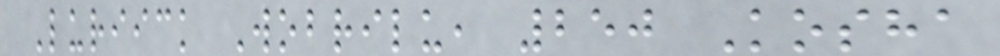Luriick Wobrilu, 250 Kosha
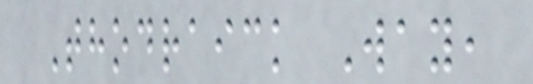Thodraick Way,
